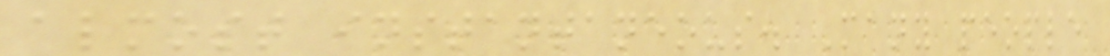almost instantaneous. Many people
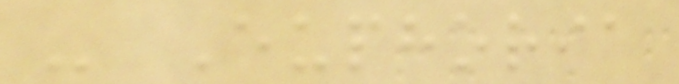- Euphoria
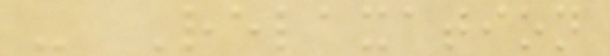- Relaxation
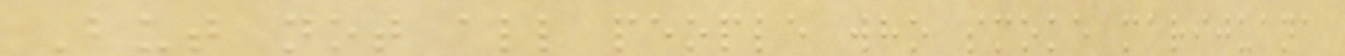But not all people who smoke marijuana
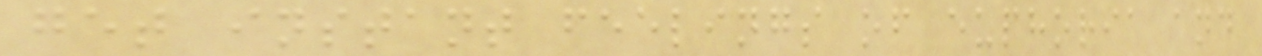get instant feelings of euphoria and
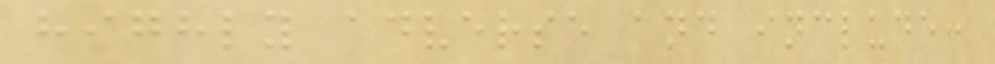highly adverse and include:
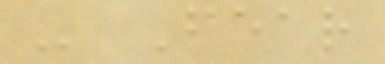- Fear
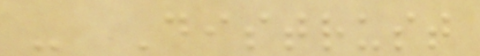- Distrust
